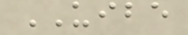UIBE
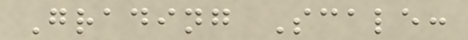Grading Scale:
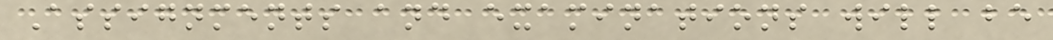Assignments and examinations will be
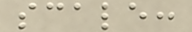scale:
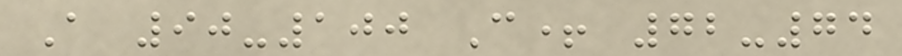A 90-100 C+ 72-74
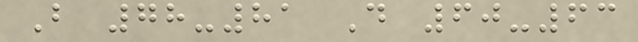B 78-81 D 60-63
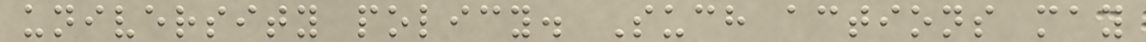university policy. Such actions may
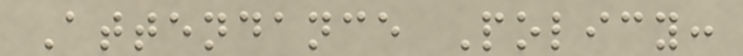Attendance Policy:
